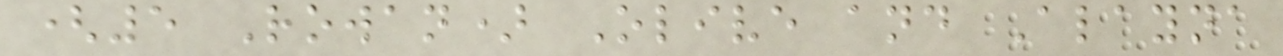(5 Rowan) Olive and Alayna
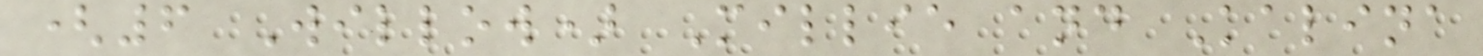(6 Willow) Millie and Kalina
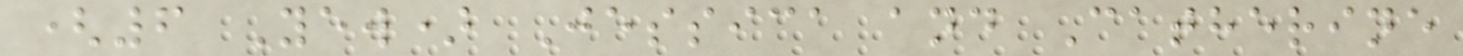(6 Yew) Jessica and Catherine
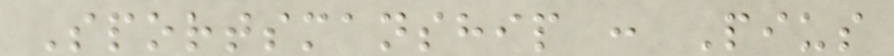Sportsmanship : Pius
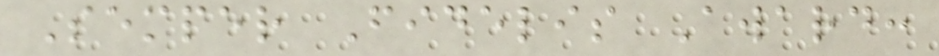Semper Fidelis Award:
